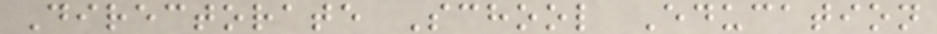Directorate School Education
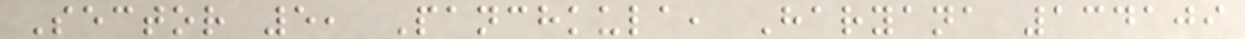Sector 5, Panchkula, Haryana 134109
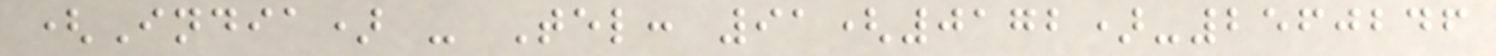(India) - Tel: 91(0172)-2560246
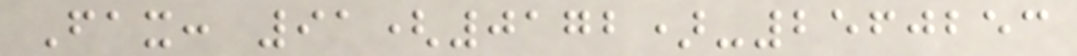Fax: 91(0172)-2560253
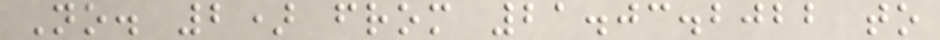No. 2) from 21.03.2022 to
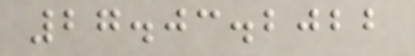27.03.2022
